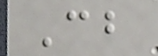Cb
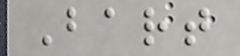Bart
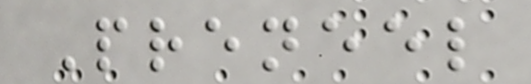Preneel
